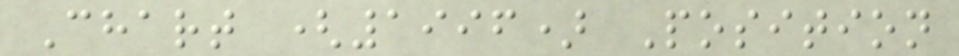Chart (1996) Position
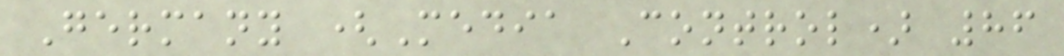Germany (Media Control) 86
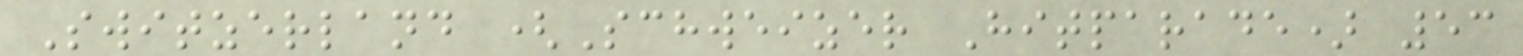Switzerland (Schweizer Hitparade) 53
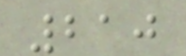210
